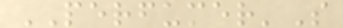PERFUMER'S
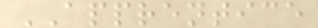APPRENTICE
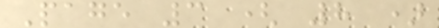Page 3 ( 8 )
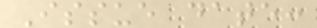Issue date:
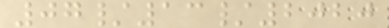07/13/2020
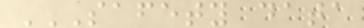SAFETY DATA
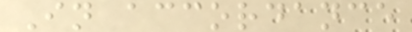In accordance
